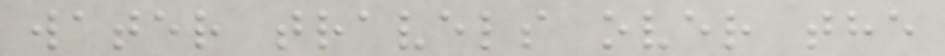water travels over the
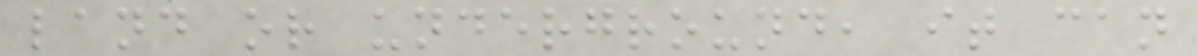land or underground, it can
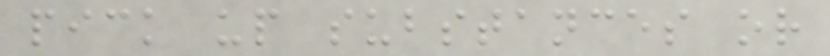pick up substances or
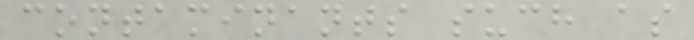contaminants such as
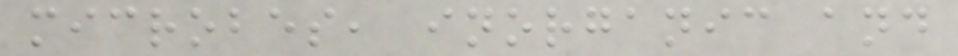microbes, inorganic and
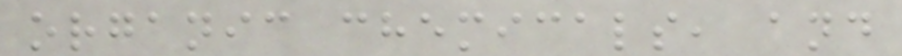organic chemicals, and
